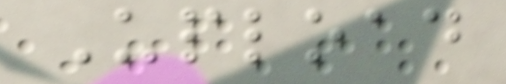Upload
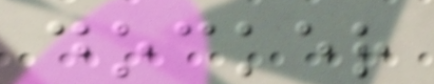docker
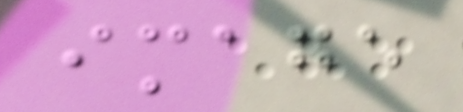image
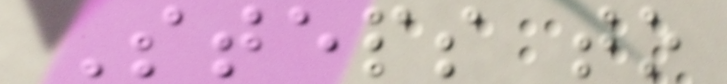Steps to
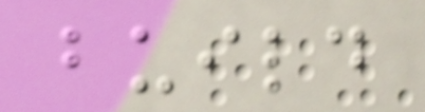build
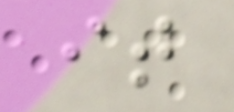it
